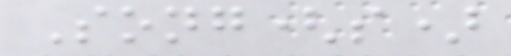Song(s)
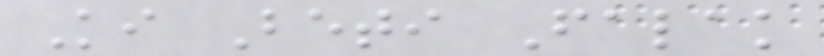Ki Beti Falak
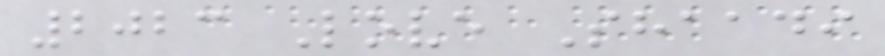2023 Love Shaadi
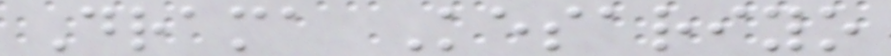Drama Kesariyo
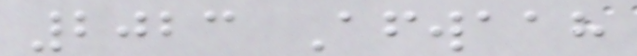2023 Afwaah
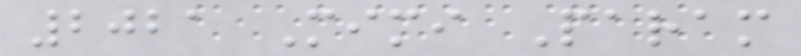2021 Mimi Param
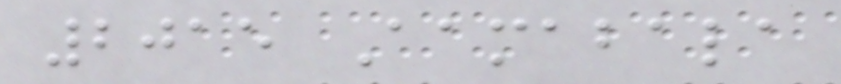2015 Aamabala
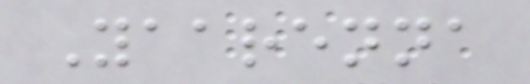Yaarenna
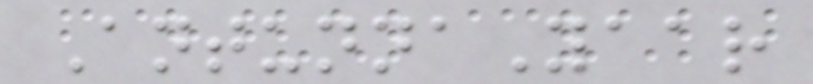AntunnaYaar
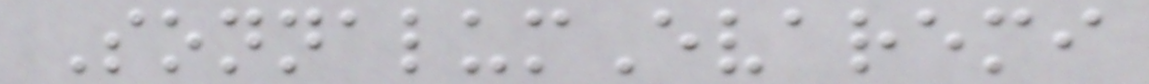SonnalumEvaremi
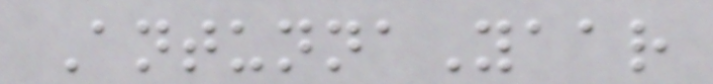AntunnaYaar
